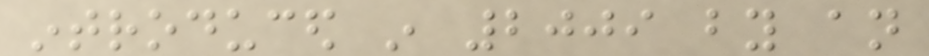introduced in 2009 by an
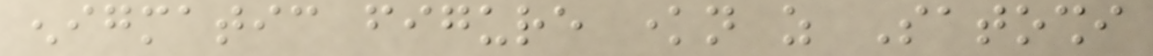enigmatic figure known as Satoshi
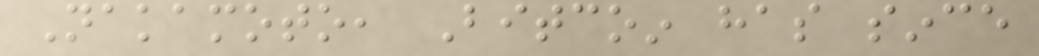Nakamoto, Bitcoin has since
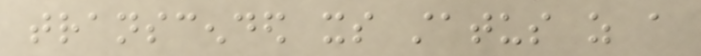transcended its status as a
